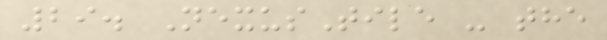29. NexusTile - the
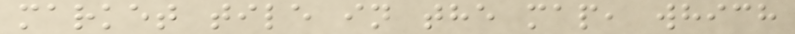market tile in the map, which
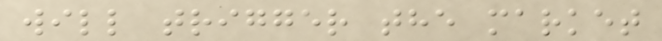will trigger the market
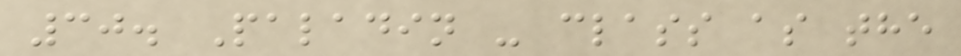30. Paladin - class as the
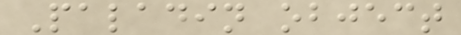Paladin object
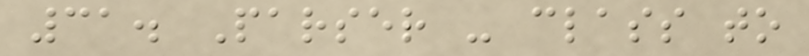31. Parser - class to
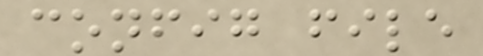config file
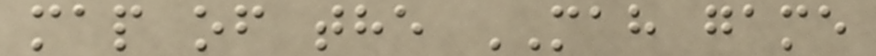map of the MAH game
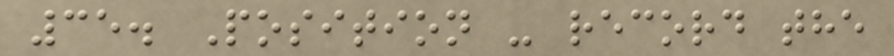35. Position - record the
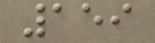159
